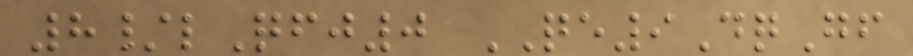8/lQfj0 QE9DqGf
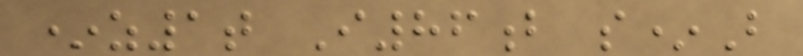*z1t I86b s*B
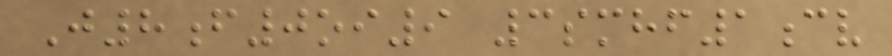J8f0oi9 3smhf1cv
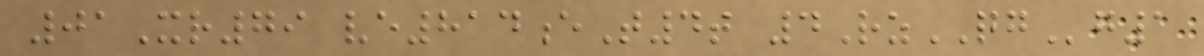01Xr79 ve814eT4t 4RzQGg1
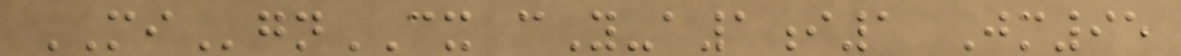MIgnCX cY-a1i1 Jm95
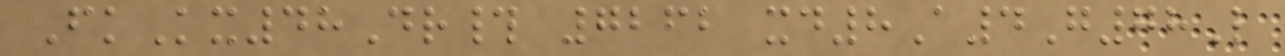FkKx48Dr# 7262 xd8A4G78L
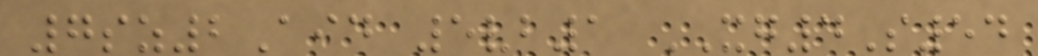7sz2Aid 5vb1 XG4S54
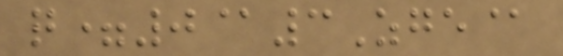q=0@3Zge@
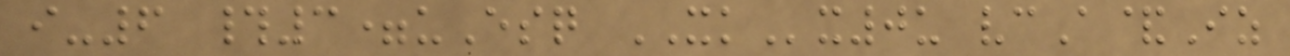i-6 #3=uEsq XKx0u vcA&Iz
